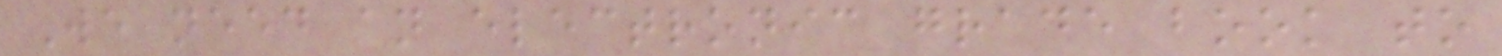We need an electronic grade book to
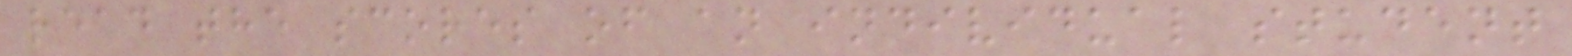read the scores of an individual student
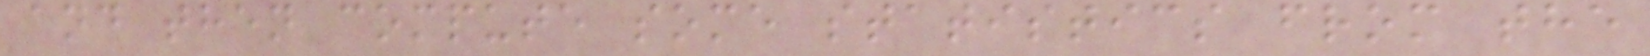and then compute some statistics from the
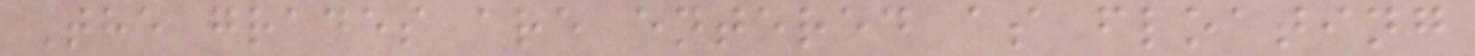The grades are entered as floating
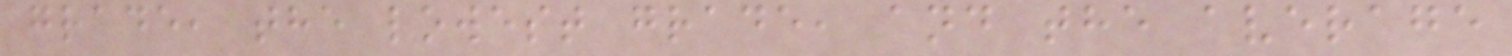grade, the lowest grade, and the average
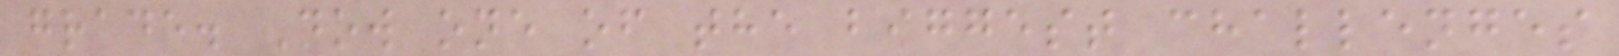grade. Now one of the biggest challenges
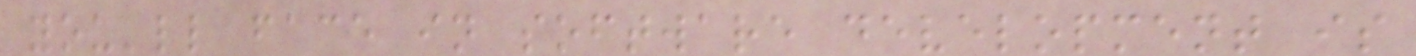you'll face in software development is
